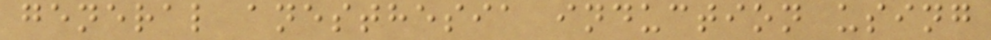general anesthesia induction using
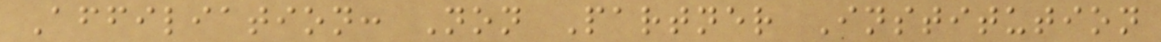Affiliation: Non Partner Institution
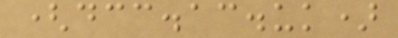(dcc.ac.uk)
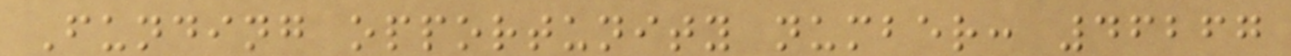Funding opportunity number: 46267
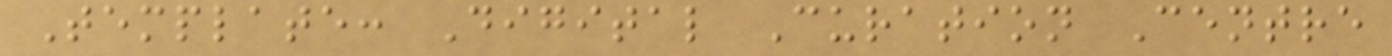Template: Digital Curation Centre
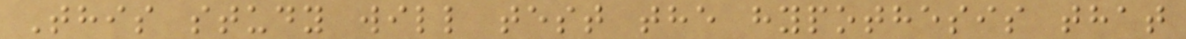This study will test the hypothesis that
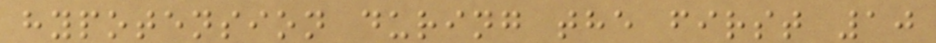hypotension during the first 10
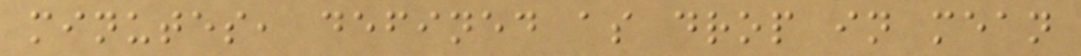minutes, defined as drop in mean
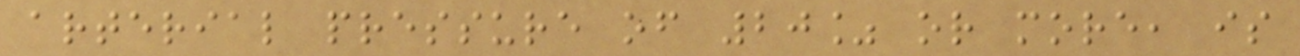arterial pressure of 20% or more, is
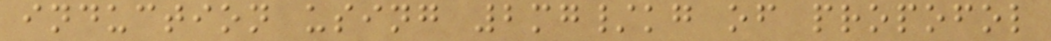induction using 2mg/kg of propofol
